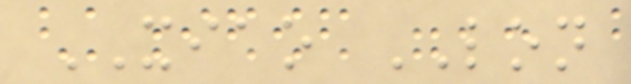XIAO LON
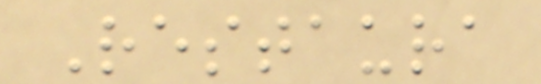Restaura
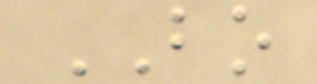BO
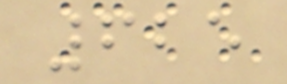625
